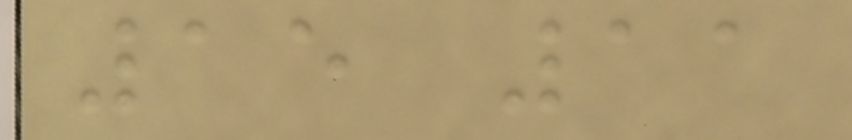15 11
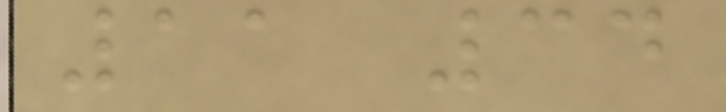11 34
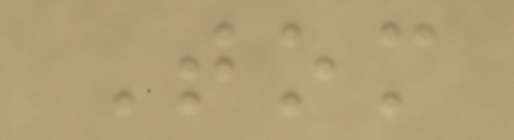Tom
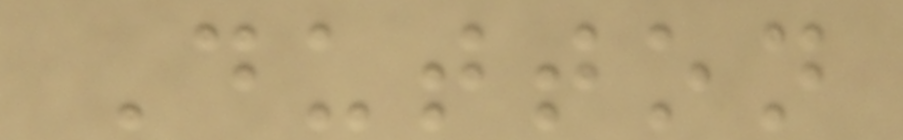Dutton
